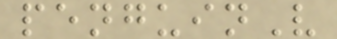penguinV
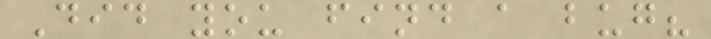Did you find a bug?
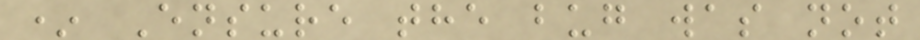* Ensure the bug was not
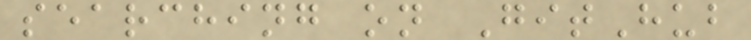searching on GitHub
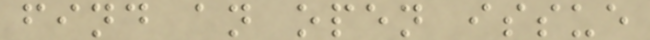find an open issue
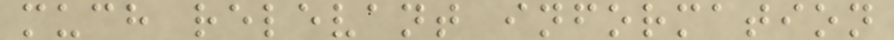much relevant information
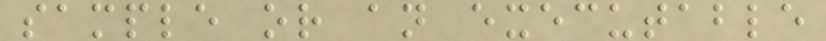sample or an executable
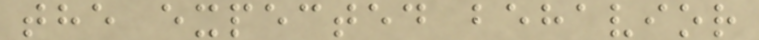the expected behavior
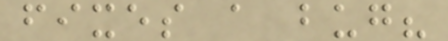fixes a bug?
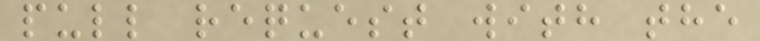pull request with the
